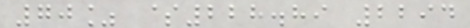70% $228.89 2294
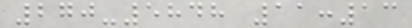270-5848 11:13
